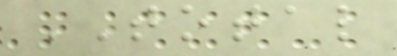TOTAL
